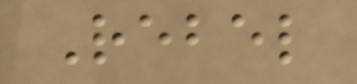Rebel
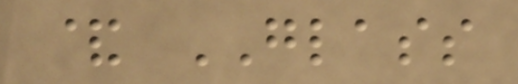& GLASS
